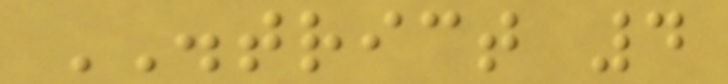DISTRICT 4
